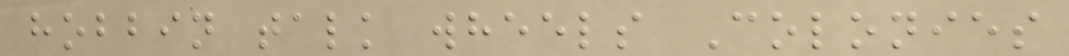hobbin talk wheels Colonies
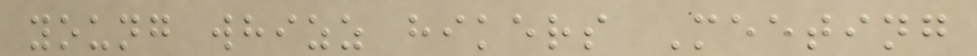young whizz hikers Meeting
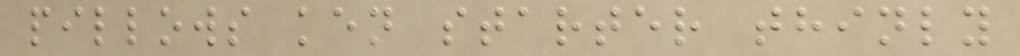pillows ken starter thinly
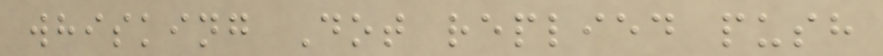whisking Dot replied push
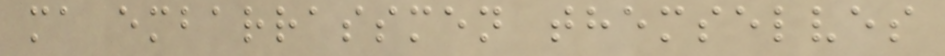ma embarrassmen themselves
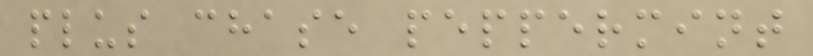plus chase peppermint
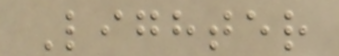Lighter
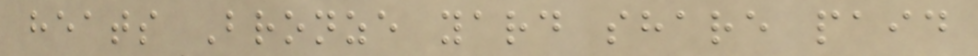heats Bronze yard share paid
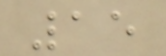15
